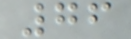76
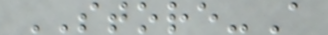STORE-A
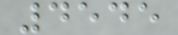4545
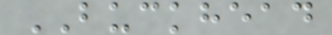BUCKHEAD
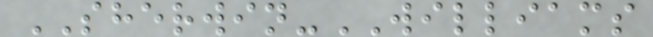SHERWIN-WILLIAMS
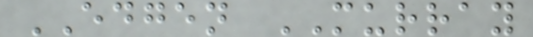EDGEN MURRAY
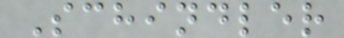Schindler
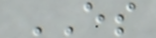ES
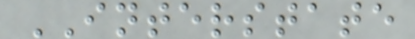INTERSTATE
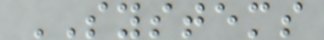SYSTEMS
